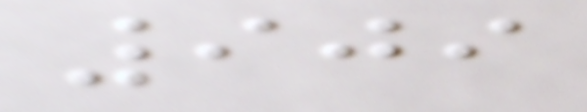909
